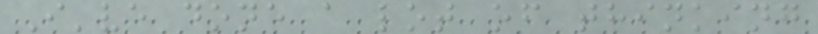I've done a lot of thinking
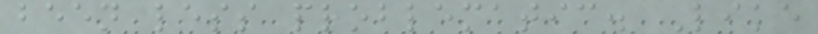been less problematic. Like
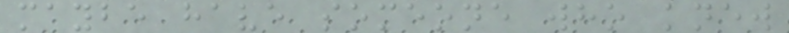maybe have someone who knew
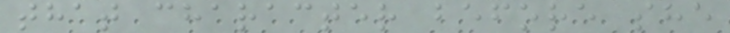that character before she
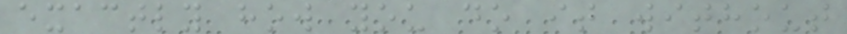exactly how you do it without
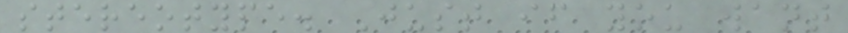stereotype. Just if you want
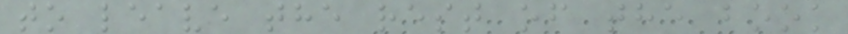to leave the rest of the book
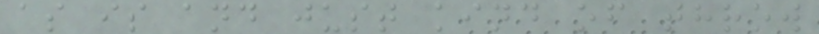as is and just kind of throw
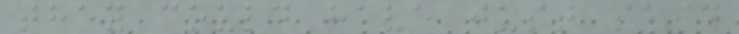they could have just said
